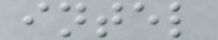intel
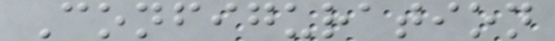Configuration
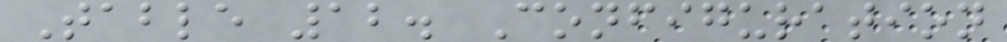Table 12. Configuration
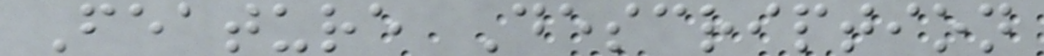Feature Description
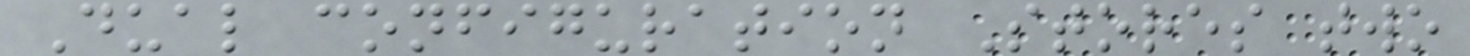Dual configuration Stores two
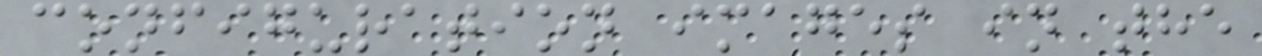configuration images in the
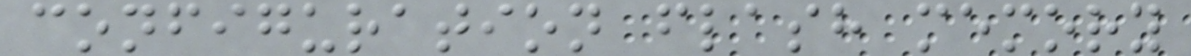configuration flash memory
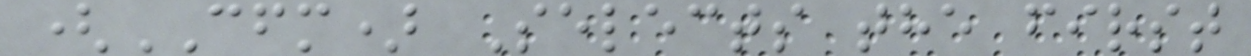(CFM) Selects the first
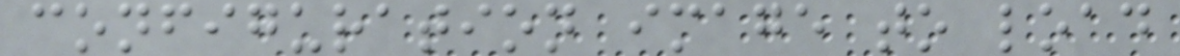configuration image to load
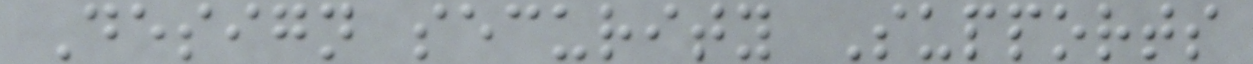Design security Supports
